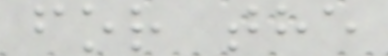for the
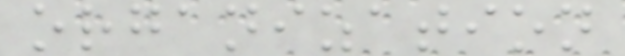organization
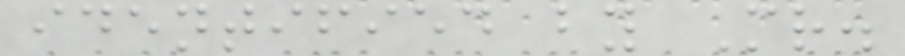identified by Mr.
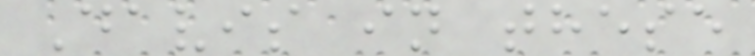Davis in these
